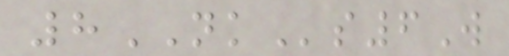8NKs6W
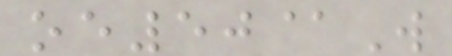oe50@W
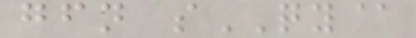gfn sQY@
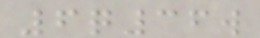6q36w
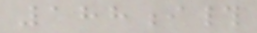188i#
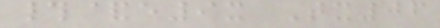#&e9x Tx06
